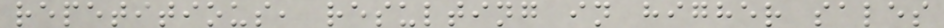repetitious, resulting in higher sales
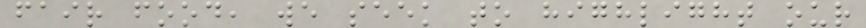fair food, we seek to highlight our
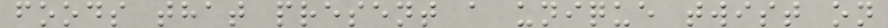foods that present a unique twist on
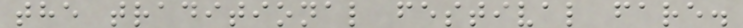the traditional festival fare.
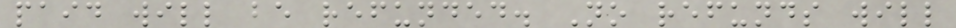paid will be refunded. No refunds will
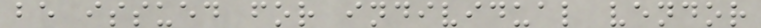be issued for individual vendor
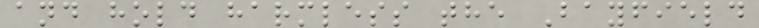and hold harmless the Bayfield
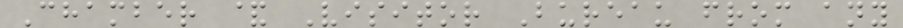Chamber & Visitor Bureau from any
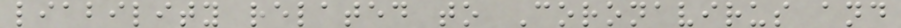liability related to Coronavirus and
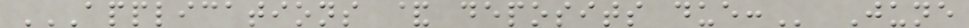APPLICATIONS & DEPOSITS DUE: June
